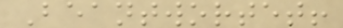Beantwortet!
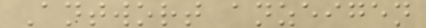Antwort anzeigen
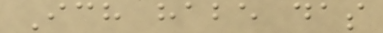Ich habe das
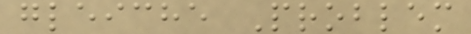gleiche Problem
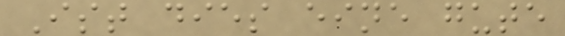Ist dies eine gute
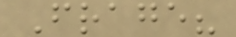Frage?
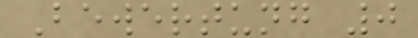Bewertung 0
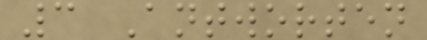3 Antworten
